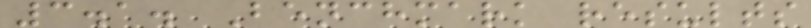3.1. Benchmark results
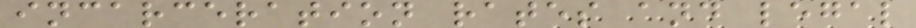incarceration rates and legal
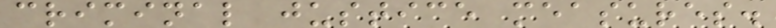criminal justice measures.
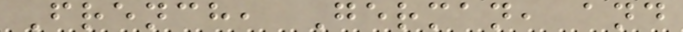French, German, and
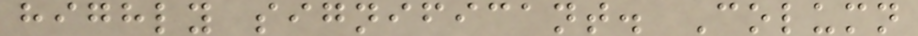highly significant. Column
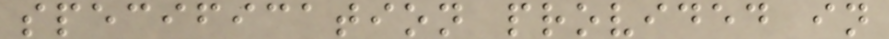specification provided in
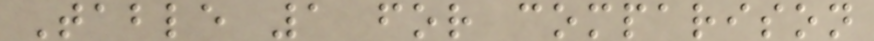Table 1 for comparison
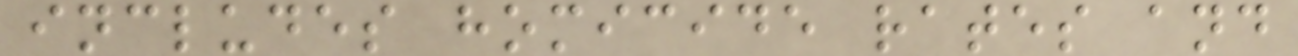includes homicide rates and
